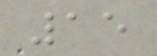15
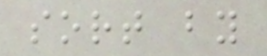sort by
